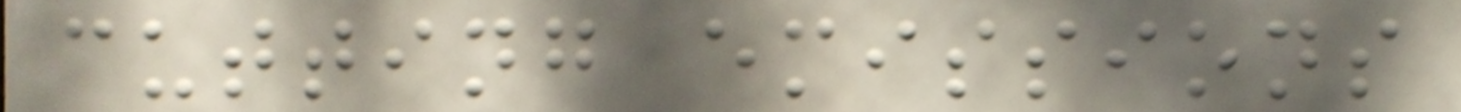cutting emissions
